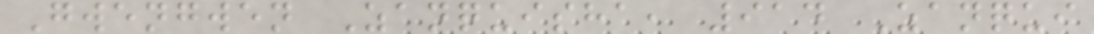Gwengwen Zanquisha, 914 Zanqui
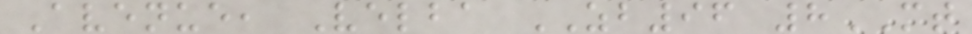Avenue, Velba ZB96 8MT
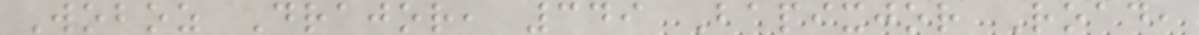Woboz Drajor, 349 Bapixjor Road,
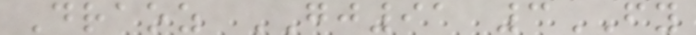Draoz GJ91 3FY
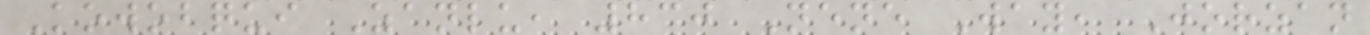Kowobqui Zanlu, 830 Nene Way, Jorzan
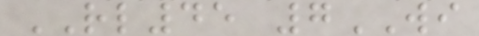RL45 7WI
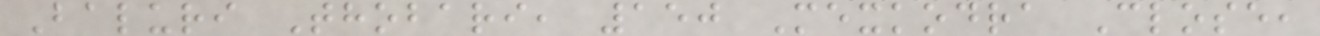Baluri Thobari, 150 Mexkodra Close,
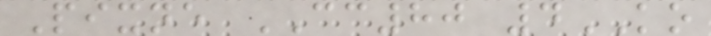Pixne CC80 4KO
